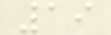19
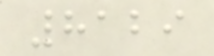8129
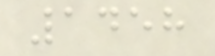1458
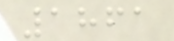1861
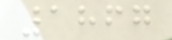1867
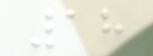18
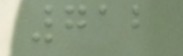712
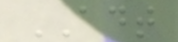ADT
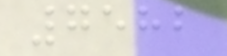7582
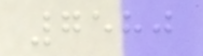7580
